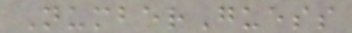NumberGuess
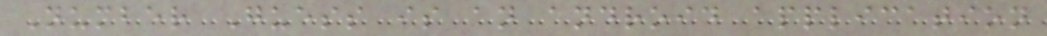Number Guess is an android application
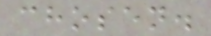chosen.
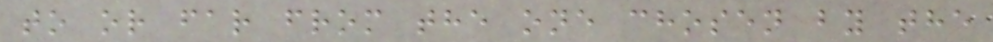to or far from the one chosen by the
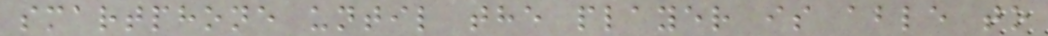smartphone until the player is able to
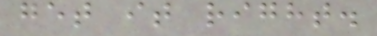get it right.
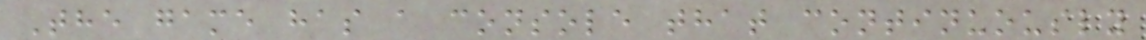The game has a console that continuously
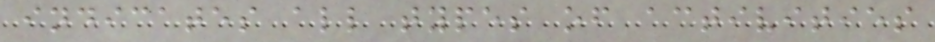indicates all types of activities
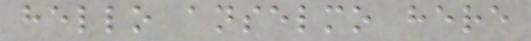hello anselmo here
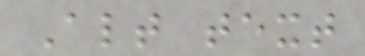Alt text
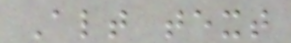Alt text
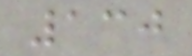130
